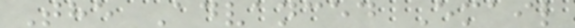The Advanced Email
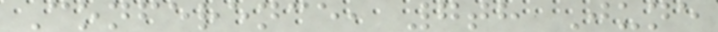Conference, 7th June
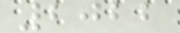2022
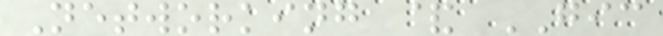Networking & GIC
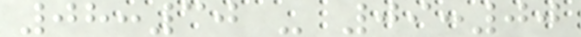08:30 - 09:00
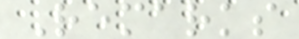Remarks
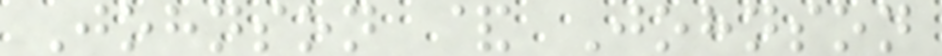Johnson & Johnson
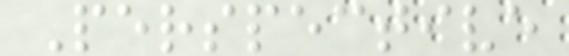Perspective
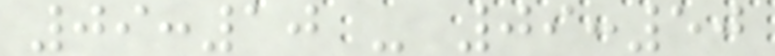09:10 - 09:50
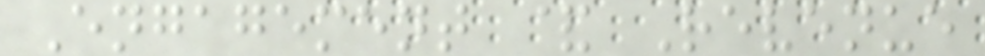Engagement & Revenue
